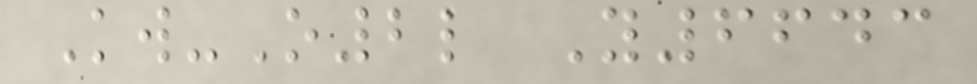Kw-O2l Y6643
